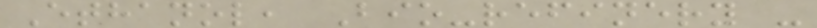Ethanol, Bio-refinery -
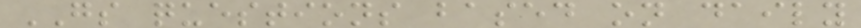GS questions based on daily
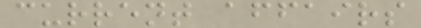current affairs
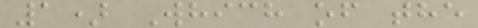1) Which of the
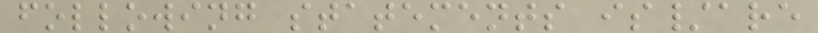following statements is/are
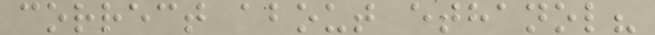correct about ethanol?
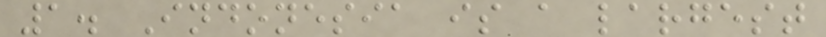1. Indonesia is a largest
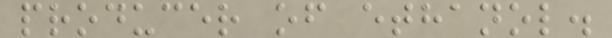producer of ethanol.
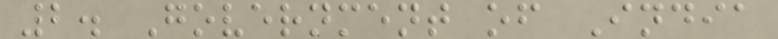2. Government of India
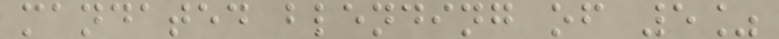mandated blending of 5%
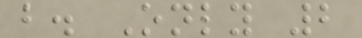b. Only 2
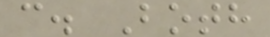c. Both
